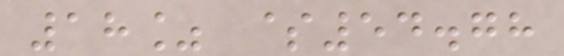18% $54.78
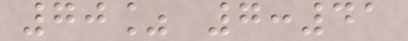70% 7:41
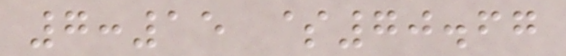7:15 $70.67
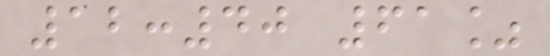12:40 61%
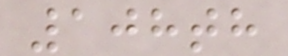108th
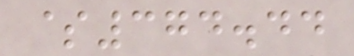$374.44
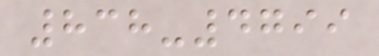838-4799
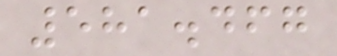581.467
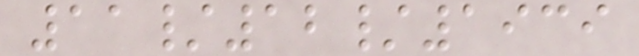11/12/1939
